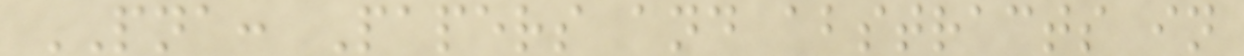PNA: Papers and abstracts in
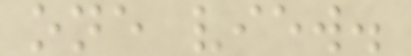one view.
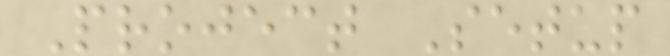Project Setup
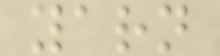yarn
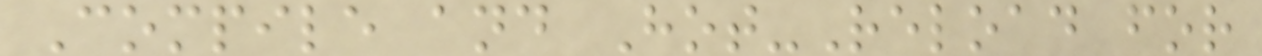Compile and Hot-Reload for
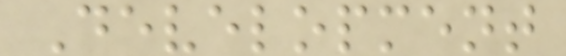Development
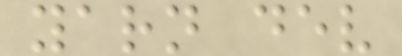yarn dev
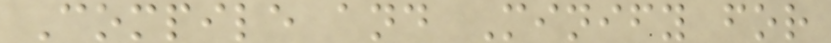Compile and Minify for
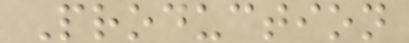Production
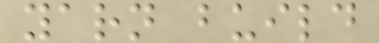yarn build
